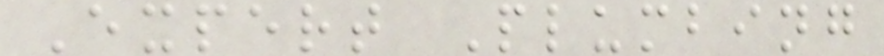Expert Plumbing
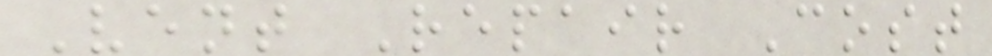Vent Repair Cost
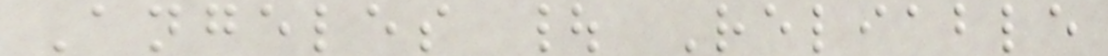Angeles | Reliable
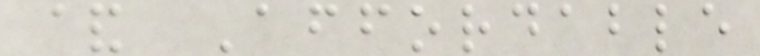& Affordable
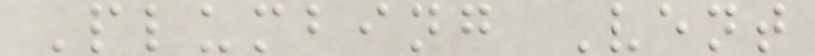Plumbing Vent
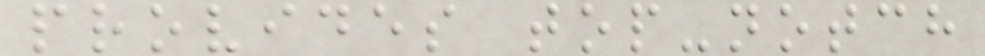provides top-notch
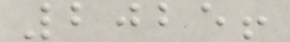2025!
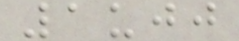1ujj
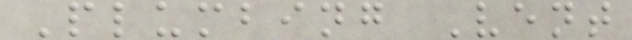Plumbing Vent
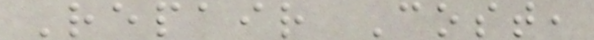Repair Cost,
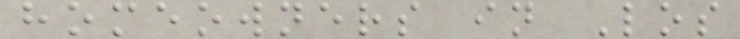homeowners in Los
